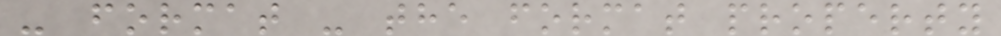- format - the format property
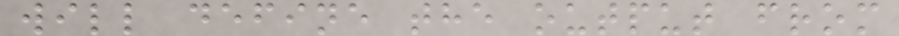will define the output from
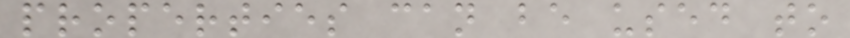properties can be used to
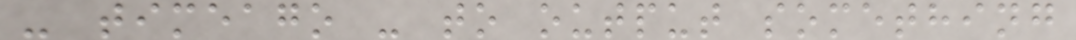- timeago - to output something
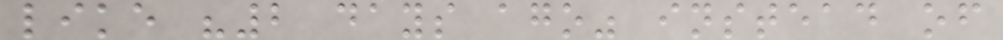like "2 days ago" instead of
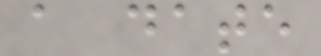a date
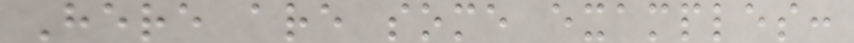Here are some examples:
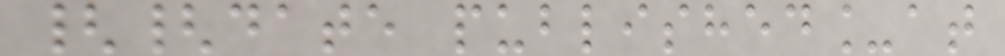{{date published_at
